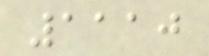1110
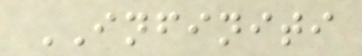INFINITI
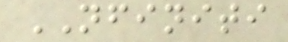NFINITI
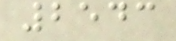2543
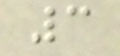3
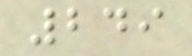249
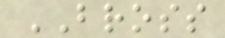BROSS
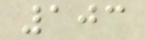103
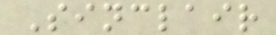Sinclair
